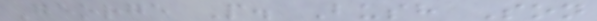George P. Bush Son
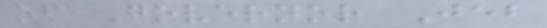of Governor Jeb
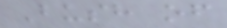Bush of
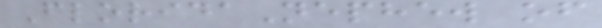FloridaNephew of
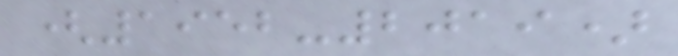(1952-2019)
